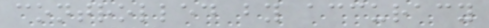controlled by accuracy
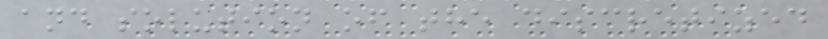and solution of the discretized
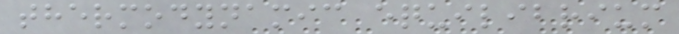thermodynamic equilibrium
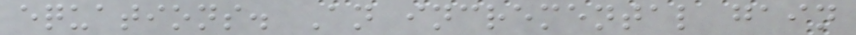equations. An incremental gain
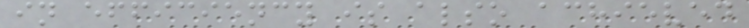in efficiency is also achieved
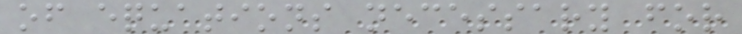of equations necessary for
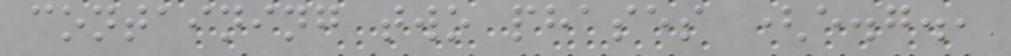containing two phases (e.g.,
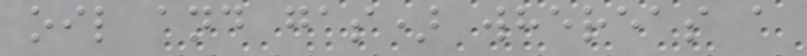oil and gas) whereas a
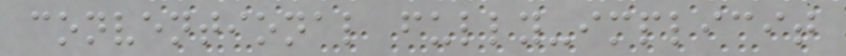conventional fully-implicit
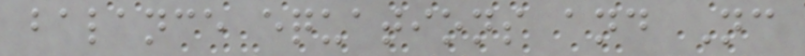balance equations and Nc
